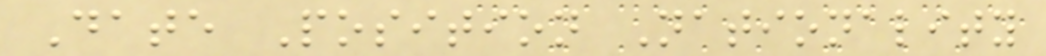Date Position Nationality
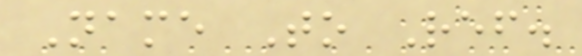Name To Ref.
